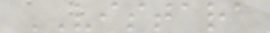VISTARA
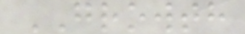GROWTH
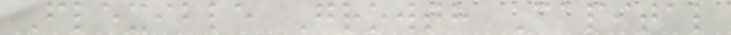Flexible Growth Capital
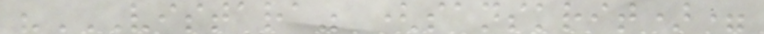"VISTARA" (SANSKRIT)=
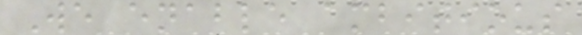We enable ambitious
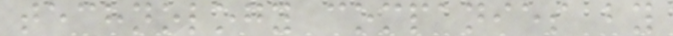technology companies by
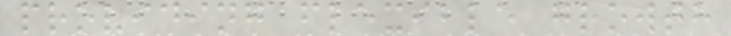providing flexible growth
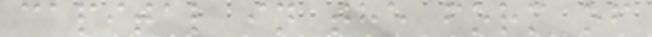capital in the form of
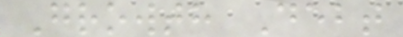Growth Debt
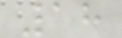18
